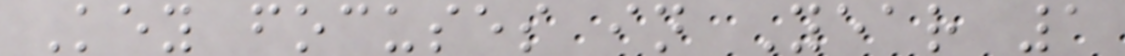Key focuses in Year 1
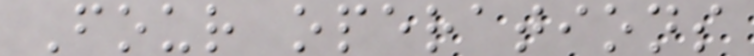Four operations
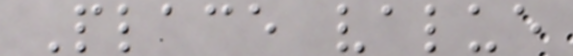Place value
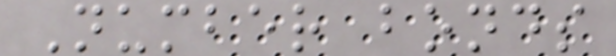Number bonds
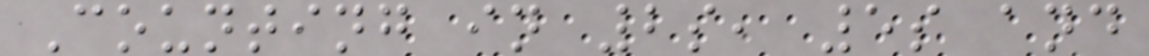Counting in 2s, 5s and
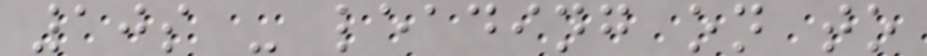10s - leading on to
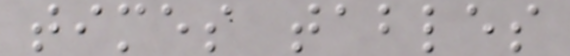times tables
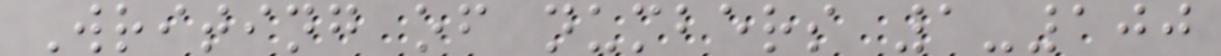Writing of numbers 1-100
